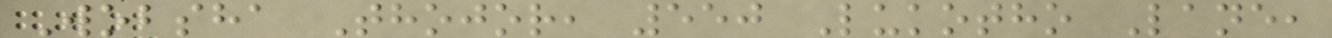Wobsha Thojor, 550 Lukotho Lane,
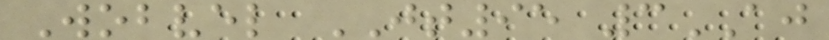Wobvel JT95 3AJ
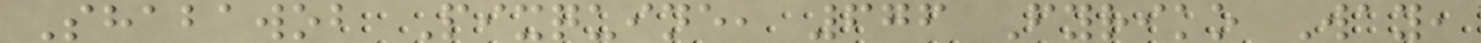Shabawob Pixquine, 676 Fyriko Way,
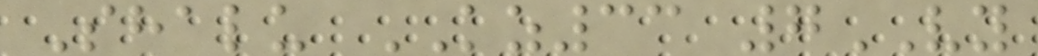Shalu KZ33 7VY
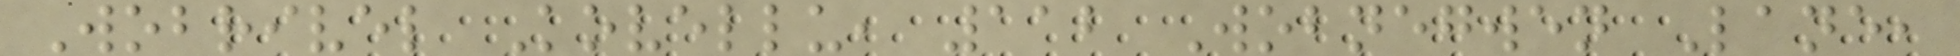Wobrivel Kovellu, 112 Wobnegwen Lane,
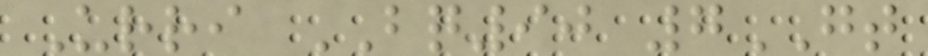Urri BQ90 7GT
